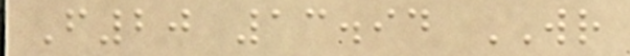F20 13.94 WR
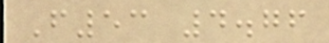F53 4.76
